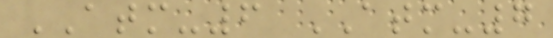ATM-6 ATM-7
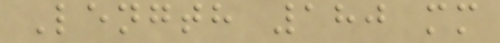Length 180 mm
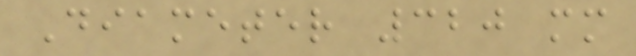Diameter 320 mm
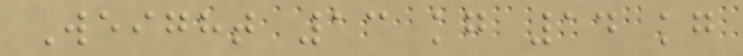Weight 13 kg 14 kg
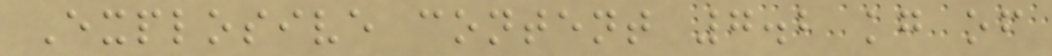Explosive content 7.2 kg of
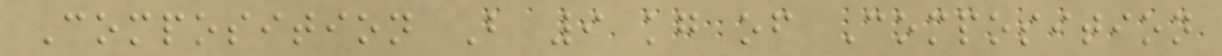Composition B 9 kg of Composition
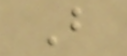B
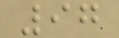97
